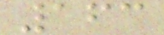163
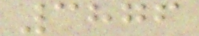3876
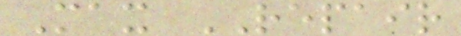Max REPAIR
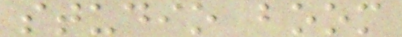studio boom
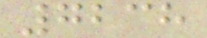7238
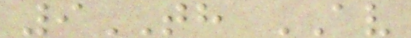9TH AV
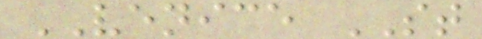VENICE ST
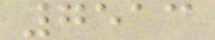7513
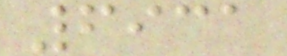6931
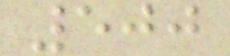500
